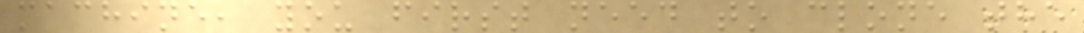machine, you first need to clone the
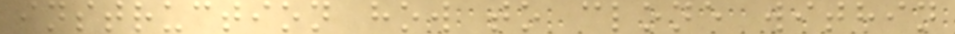instruction how to clone within
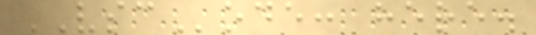VSCode: here.
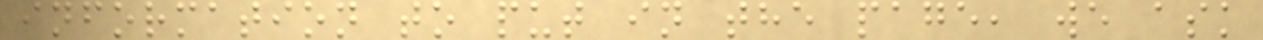information to put in the page, we ask
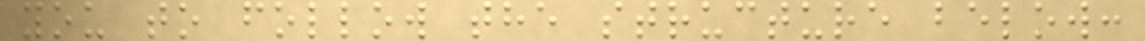you to follow the structure below:
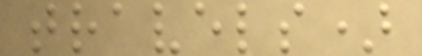travels)
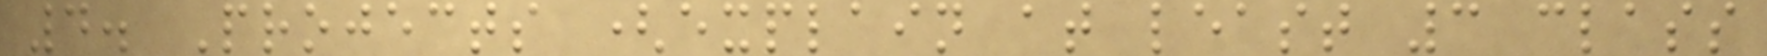4. Projects (explain at least 3 class
